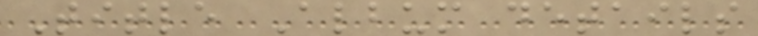Title Album details
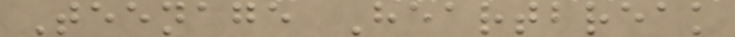Teenage Heartbreak
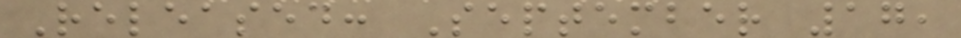Released: September 17,
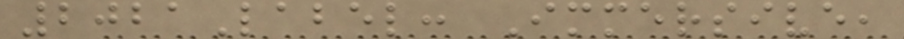2021Label: Immersive,
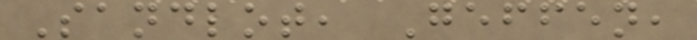Sandlot, Geffen,
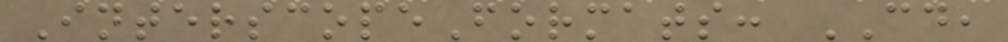InterscopeFormats: CD,
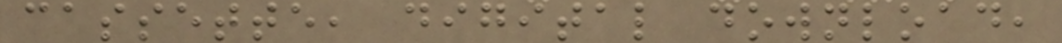cassette, digital download,
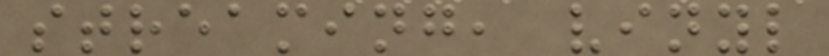streaming, vinyl
